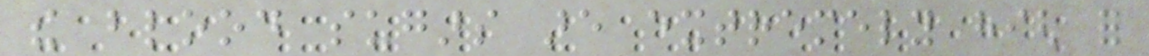the blood sugars are extremely high for
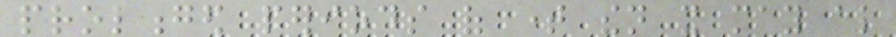prolonged periods of time then it may also
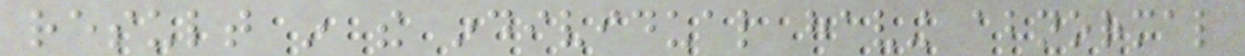result in the individual having abnormal
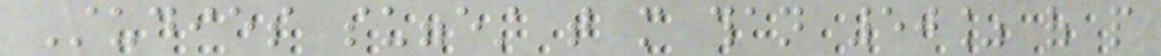Studies suggest that more than 50% of people
